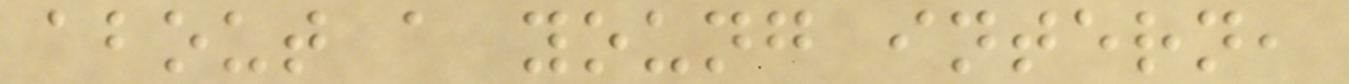about a young intern,
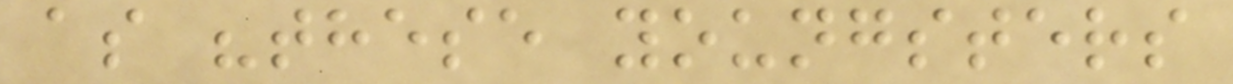as "these youngsters
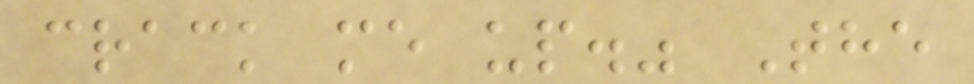crack me up." The
